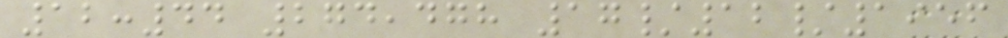12:44 274,478 17/12/1956
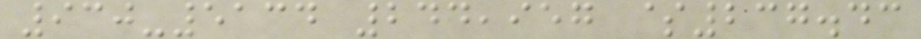930-5134 244,957 $237.43
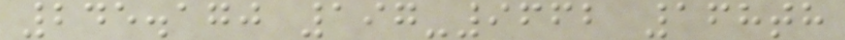245.170 197-9662 168th
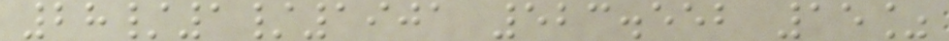28/1/1901 523.552 15%
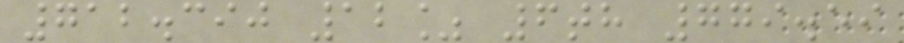712.390 12% 6th 779.59
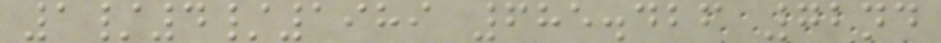1/4/1989 685.426 72nd
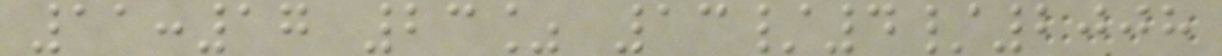11:17 23% 13/4/2008
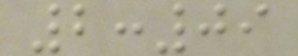2:09
